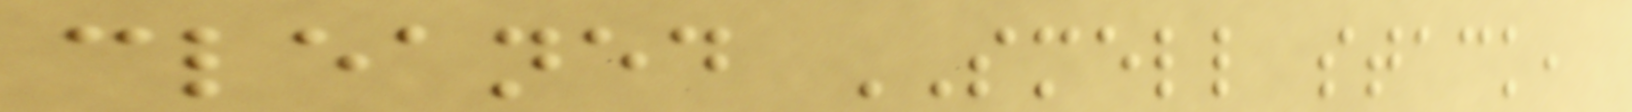cleaned SMELL stack,
